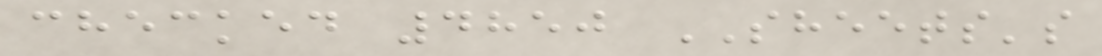checked 4850 SHEETS's
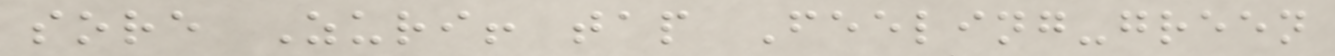sore Zuri! tap Feeling-green
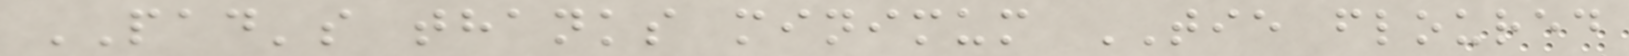PAD's thanks minimum TIE floured
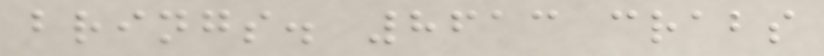brings. 8613 crabs
